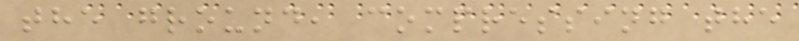the ground, compressing the
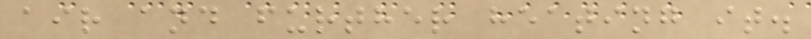air and further heating it.
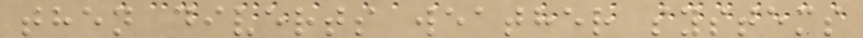then diverts weather systems
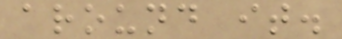around it.
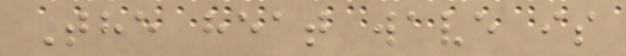The heat wave is
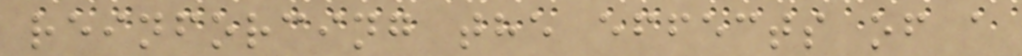reinforcing the effects of a
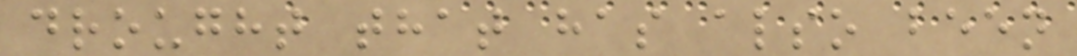drought that has also been
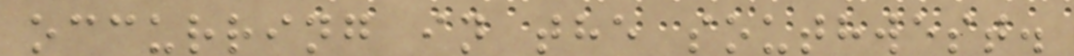occurring in the southwest.
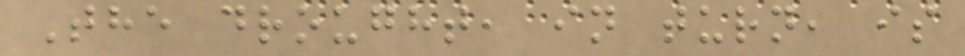The drought, in turn, is
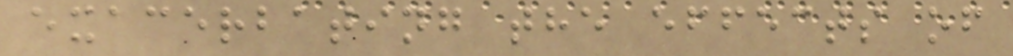exacerbating the effects of
